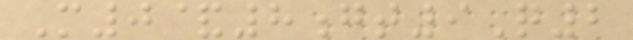M0&8gt9Q2
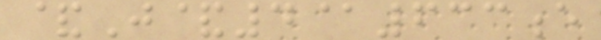&J&4@633e
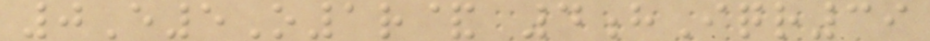0E5O1r& 4hIqr39
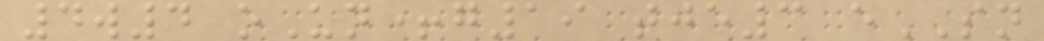4w4 oUn+g19 tje3 eSN
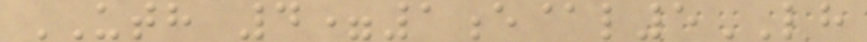UTH 4=1e@l5LH
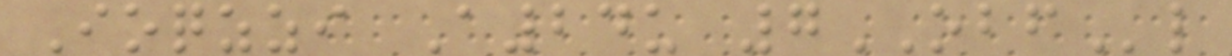Ioqzzi A24u 7OBFl
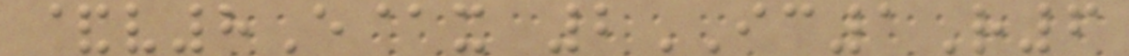&v8E@x 2IC1R6
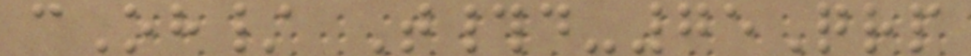cOh/ T#d-75Qrp
